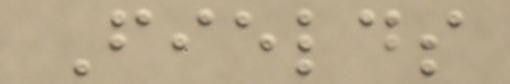Fields
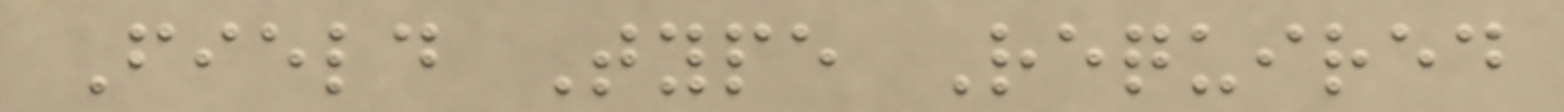Field Type Required
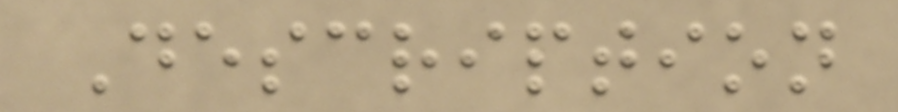Description
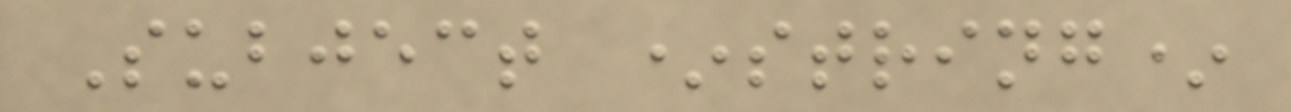Subject *string*
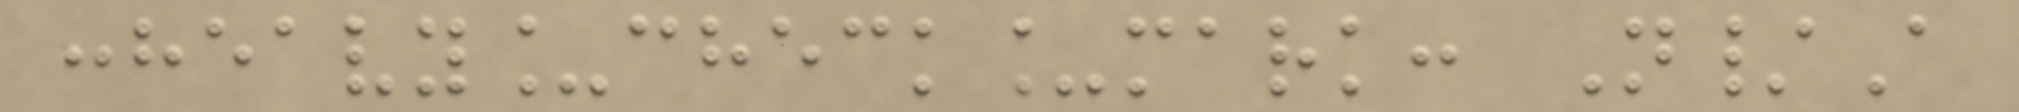:heavy_check_mark: N/A
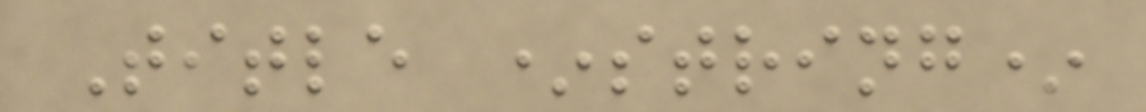Title *string*
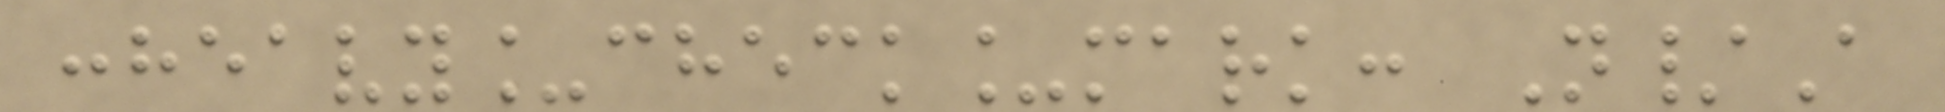:heavy_check_mark: N/A
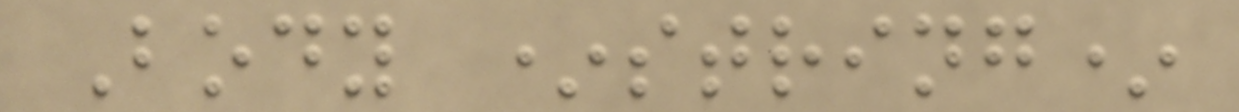Body *string*
